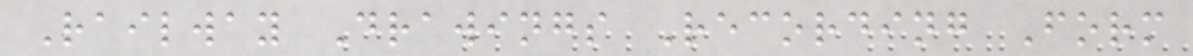Railway Drawings Recording Form
